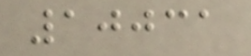10031
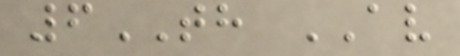6TH AV
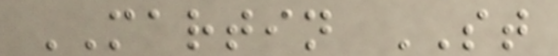MARTIN ST
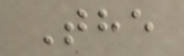The
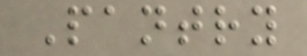Pantry
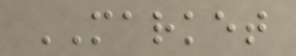MARKET
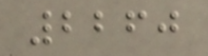2260
